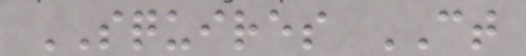SQUIRES CT
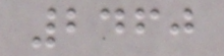2460
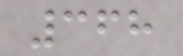368
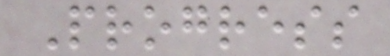Progress
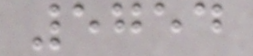5754
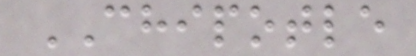CHIPOTLE
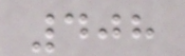408
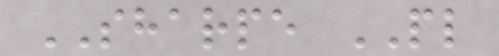SHARPE PL
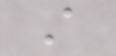A
